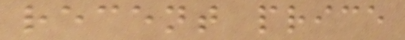recent price
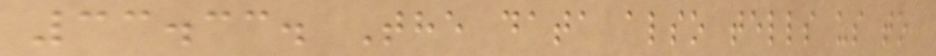33.33. The data also tells us to
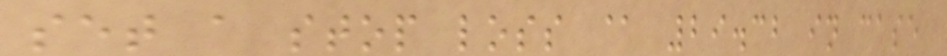set a stop loss @ 29.32 in case
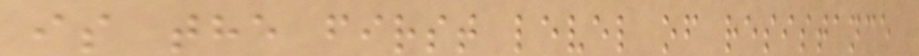is the first level of resistance
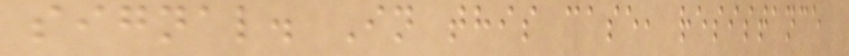signal. In this case, resistance
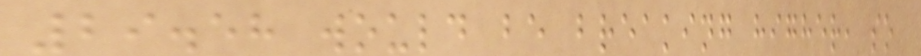29.58 would be breaking higher, so
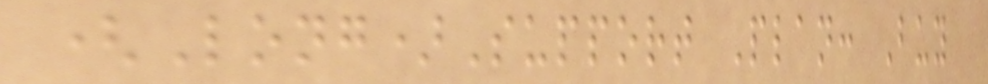(Long)Support Plan: Buy
